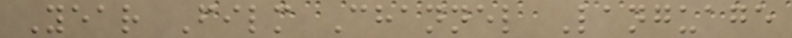Year Film Channel Language
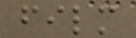film
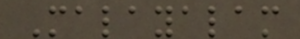Malayalam
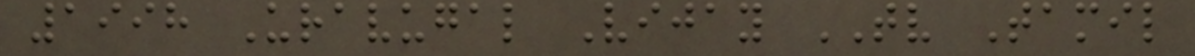1998 Uravugal Vijay TV Tamil
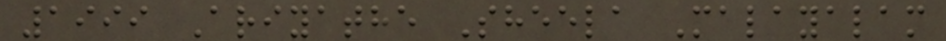1999 Ariyathe Sheela Malayalam
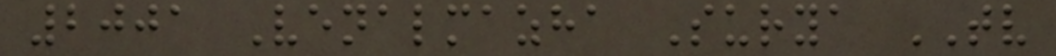2001 Venalmazha Surya TV
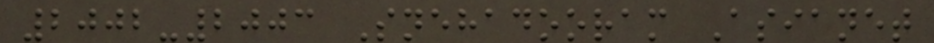2002-2003 Snehadooram Asianet
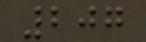207
